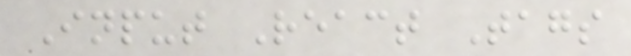Input React Tags
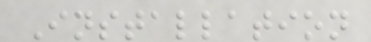Installation
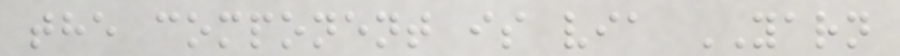the component is via YARN
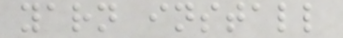yarn install
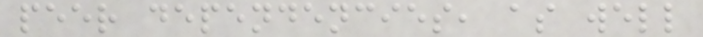peer dependencies, as well
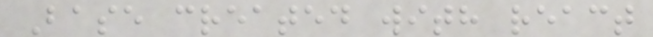Base created with react
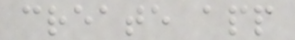create app
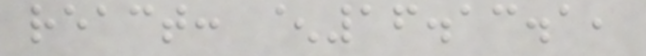react: ^16.13.1,
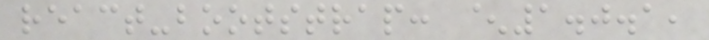react-bootstrap: ^1.0.1,
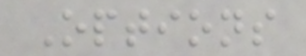Options
